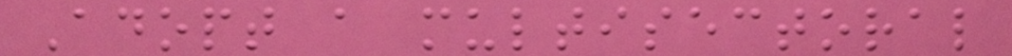Adopt a multisectoral
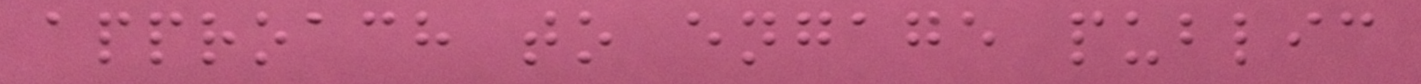approach to engage public
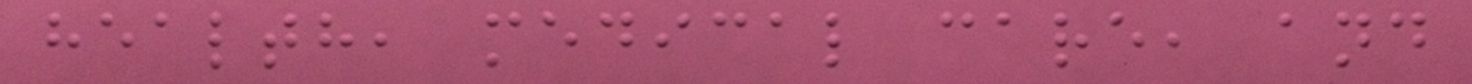health, medical care, and
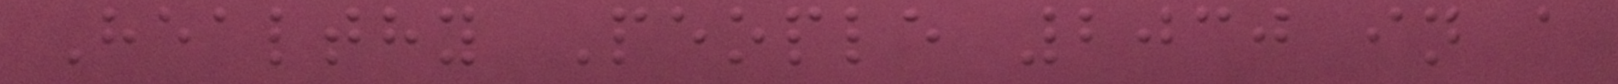Healthy People 2030 in a
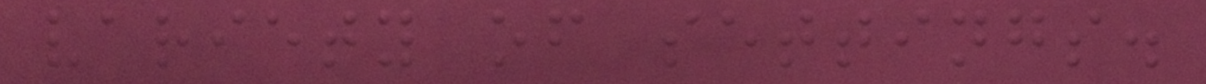variety of settings.
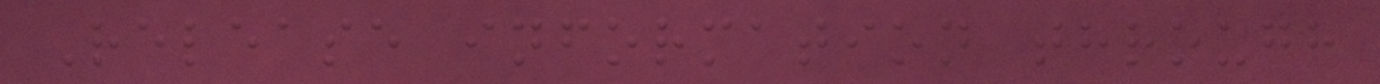Release information through
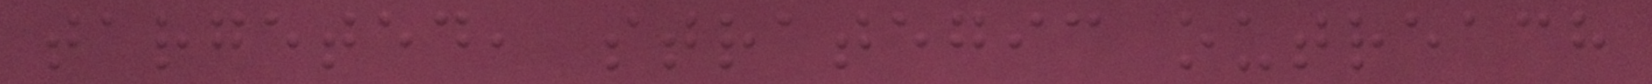targeted, strategic outreach
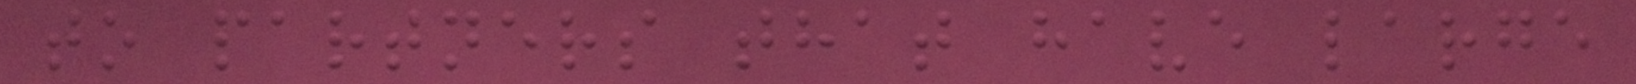to partners that have large
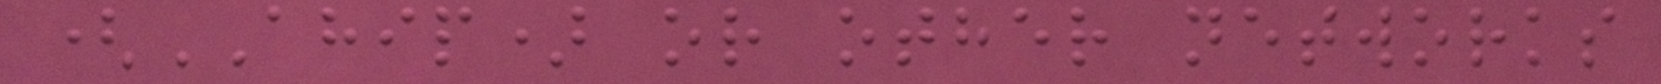(AHIP) or other networks
